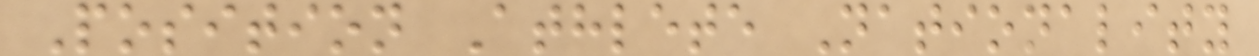Position Athlete Nationality
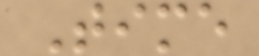Time
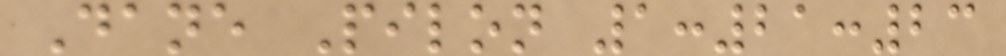Dane Pilon 1:21:23
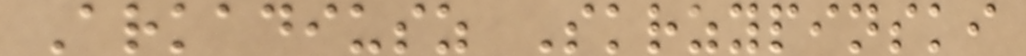Arkadiusz Skrzypinski
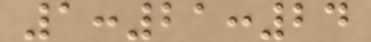1:21:24
